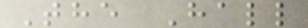The Hall
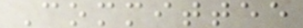Committee
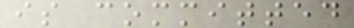is committed
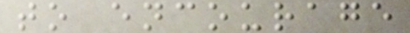to encourage
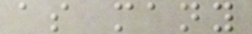as many
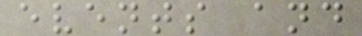events and
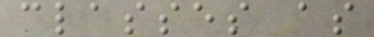classes as
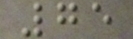75
